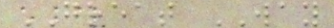GREAT WAY
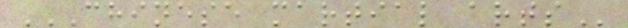CHINESE MARTIAL ARTS
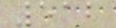512
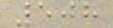508
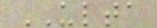ULTA
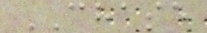CHASE
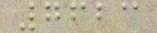7623
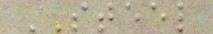STEEL
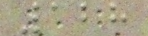128
